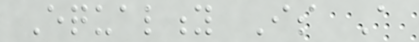Equality Is A
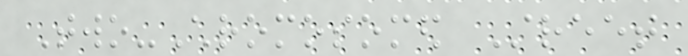Two-Chromosomed Street
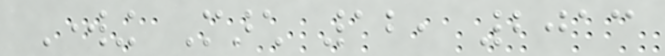Working March 12, 2013
